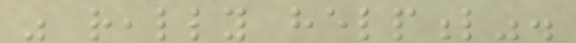was really helpful".
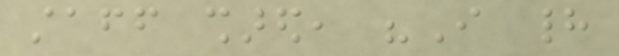staff shared, "I had
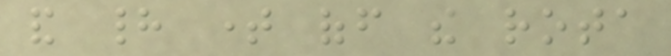and had time off the rota
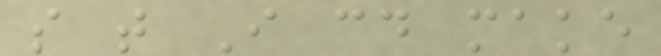so that I could make
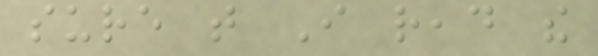sure that I read the
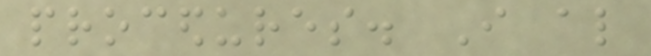procedures. I also
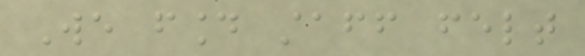We found staff felt
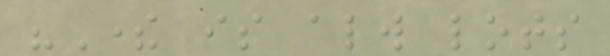"There is always lots
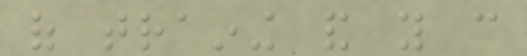of training and you can
